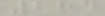284
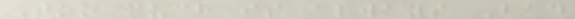Too much is always Bad
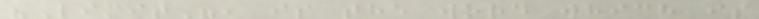"Limit", is the word which is
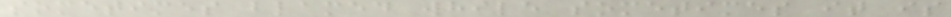sometimes blamed while sometimes it is
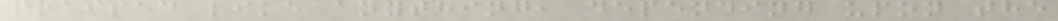praised like anything, depending upon the
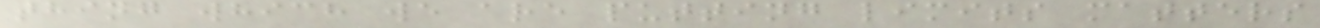thing which we are putting limits matters
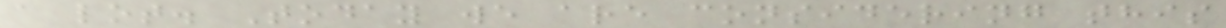a lot. Today we are considering this
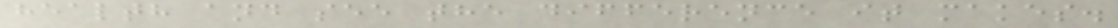health and see the difference it makes.
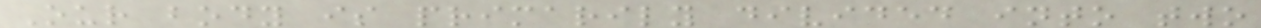Our body is primarily divided into two
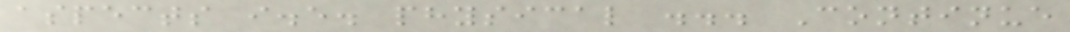aspects i.e. physical ... Continue
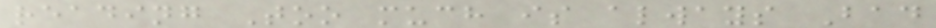reading Too much is always Bad
